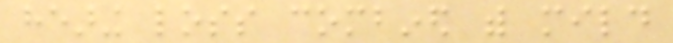hearing loss combined with mild
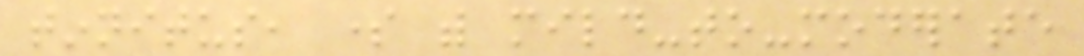tinnitus, some with mild-to-moderate
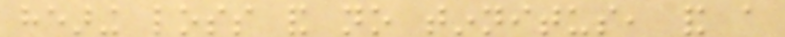hearing loss and no tinnitus, and a
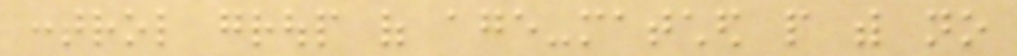control group of age-matched people with no
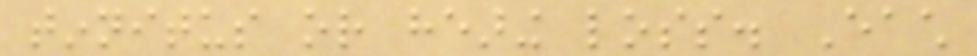tinnitus or hearing loss. Each
